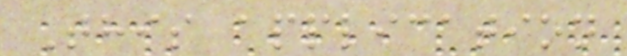This application
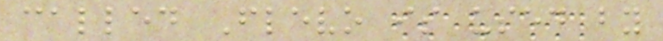called Flevo is used by
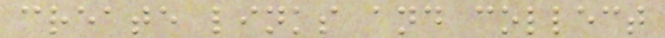create links and collect
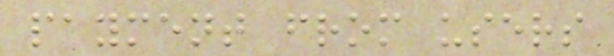payment from users
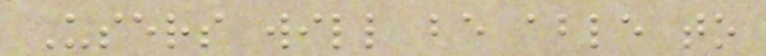Users will be able to
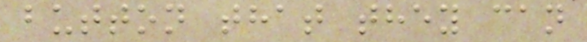button that they can
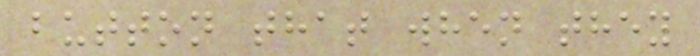button that when they
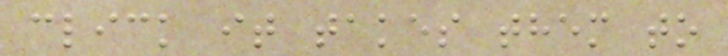click it takes them to
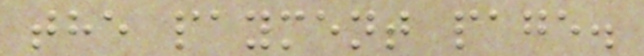the payment page.
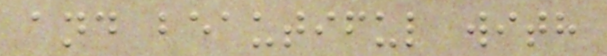and beautiful with
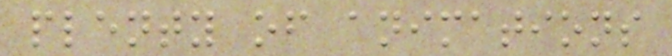plenty of animations
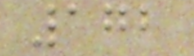172
